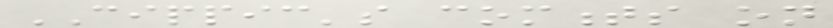CIPPIC's comments on
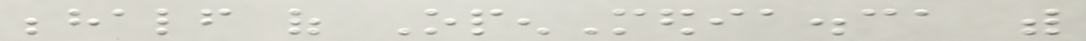behalf of OpenMedia.ca with
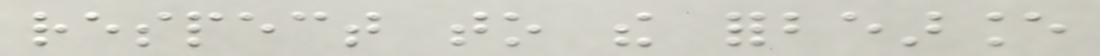respect to the forbearance
